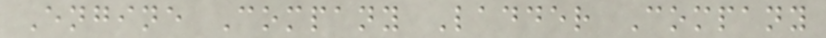Engine Company Ladder Company
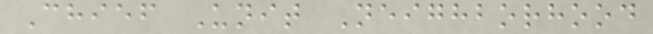Chief Unit Neighborhood
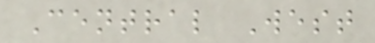Central West
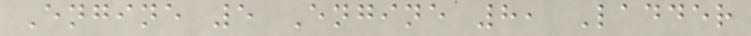Engine 5 Engine 8, Ladder
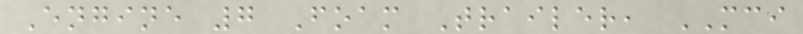Engine 7 Foam Trailer, MCI
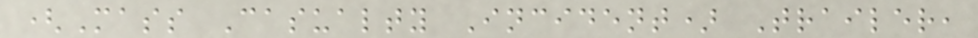(Mass Casualty Incident) Trailer,
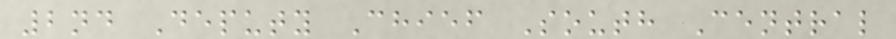2nd Deputy Chief South Central
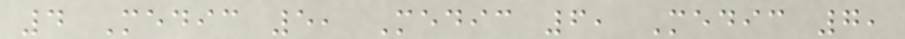4 Medic 5, Medic 6, Medic 7,
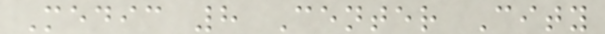Medic 8 Center City
